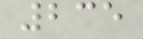235
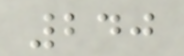240
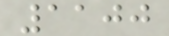1100
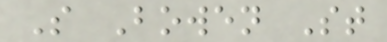S Bowen St
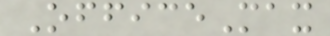OfficeMax
